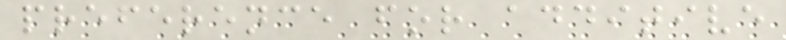preference for additive
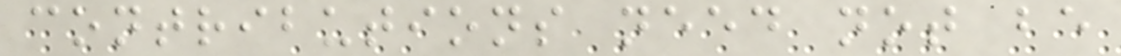contributions need not be
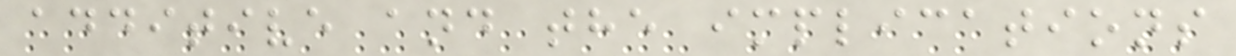additive and the implications
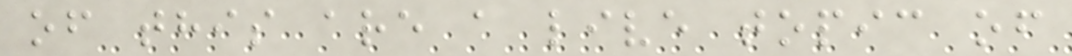of this are a live topic of
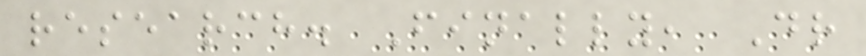research. Finally, Dr
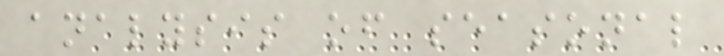analysis of seasonal
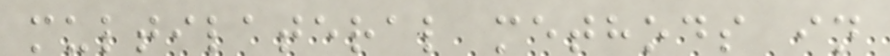multilateral methods in
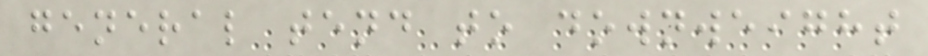general tend to downweight
